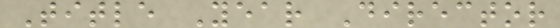Title Year Director
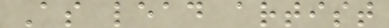As lead artist
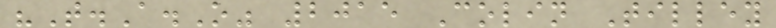"T.A.O" 2015 Colin Tilley
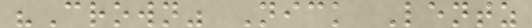"Crown" Nick Lentz
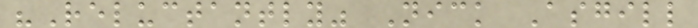"Reluctantly" Nick Asgill
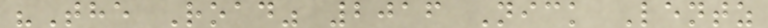"The Road" 2016 Nick Lentz
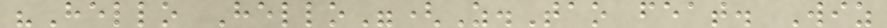"Hello Hello"(Z.Tao feat. Wiz
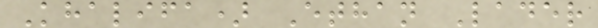Khalifa) Ethan Lader
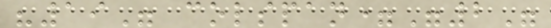"19" colspan="2"
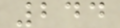244
